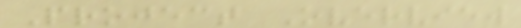Project Overview
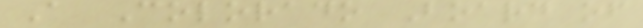A Colorado Board of
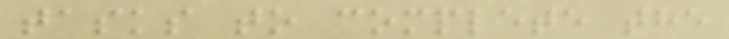tasks to complete the
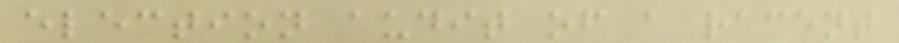election audit of a racent
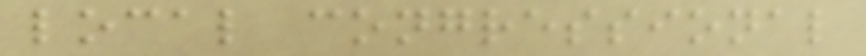local congressional
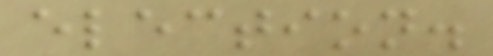election.
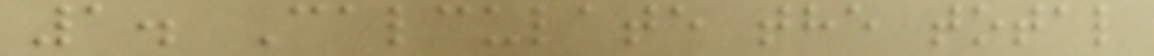1. Calculate the total
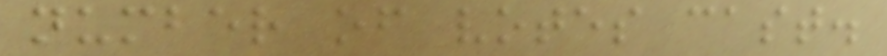number of votes cast.
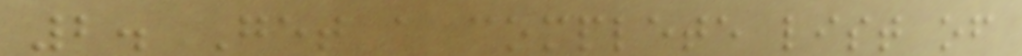2. Get a complete list of
